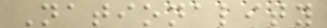Nationality
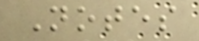Notes
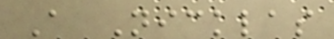A Nicklas
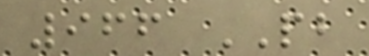966 PB
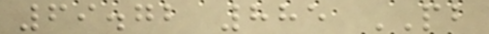69.72 885 PB
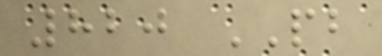820 PB
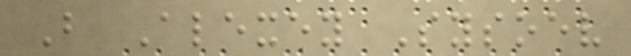B Alexey Sysoev
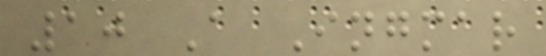10 A Ingmar
